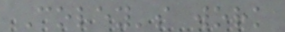Coley's work
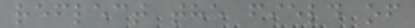reflect the field of
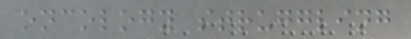oncology struggling
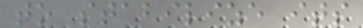to stabilize its
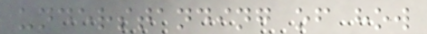understanding of how
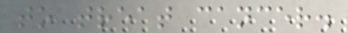to treat cancer.
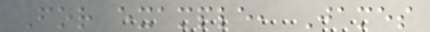For example, James
